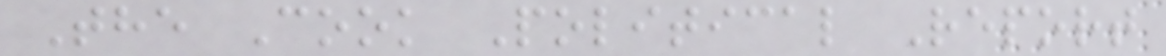The Cook Political Report
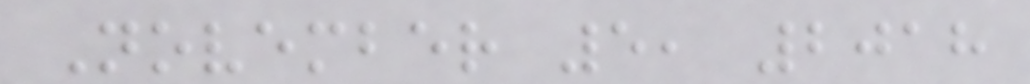November 5, 2018
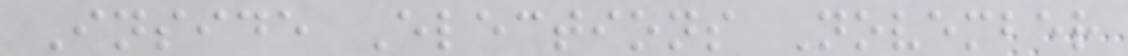Inside Elections November
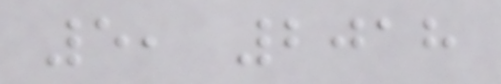5, 2018
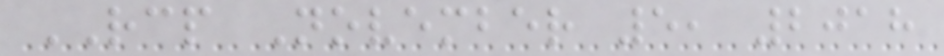RCP November 5, 2018
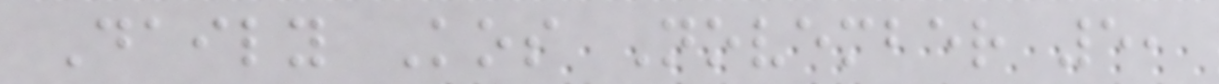Daily Kos November 5,
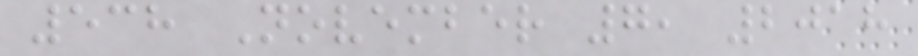538 November 7, 2018
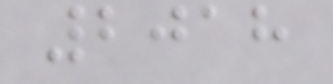2018
